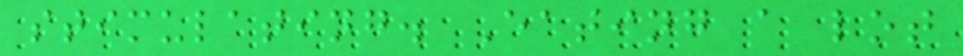stimulating. Eating a lot
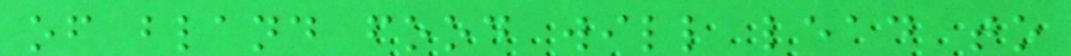of bland food will lead to
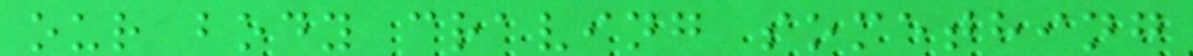our body craving something
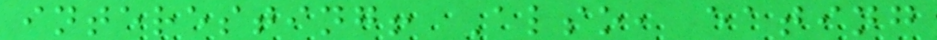interesting! Also, eating
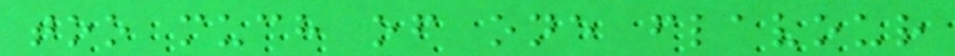too much of one flavour
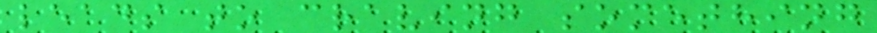leads to craving something
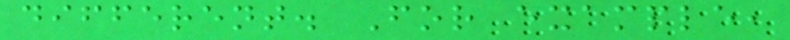different. For example,
